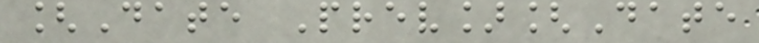[Date Prev][Date
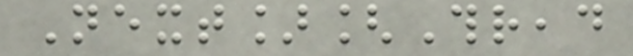Next][Thread
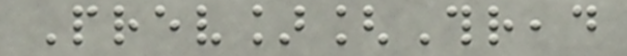Prev][Thread
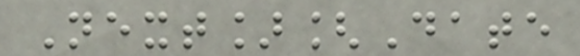Next][Date
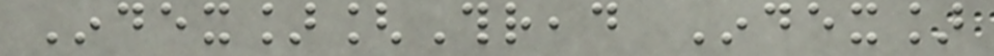Index][Thread Index]
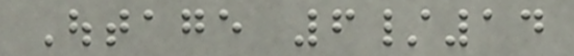Outage 6/14
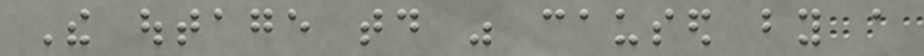The outage today was caused by a
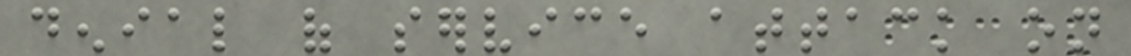denial of service attack on
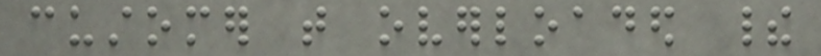customer that overloaded their
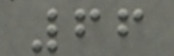66
